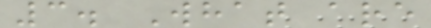3. What are
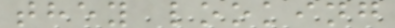they looking
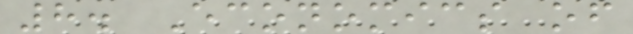8. Economics of
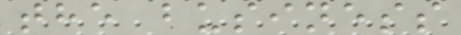the business
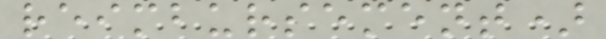reimbursement)
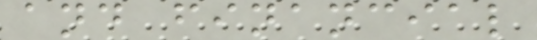and financial
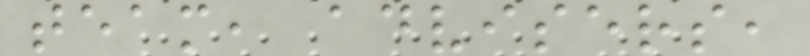team, advisers,
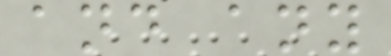and any
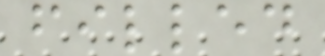filled
